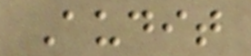Audit
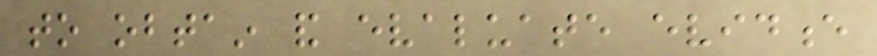to obtain and evaluate evidence
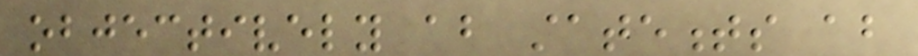objectively about statements about
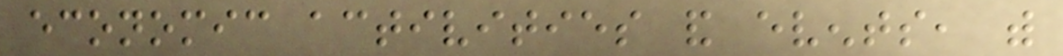economic activities and events, with
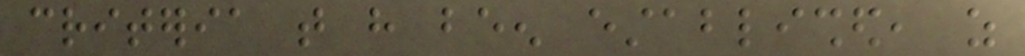criteria that have been established, as
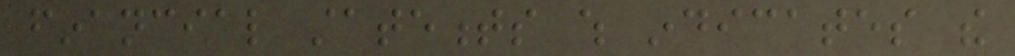financial statements which indicates the
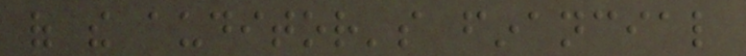of the auditor's financial
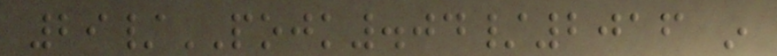29/POJK.04/2016 in
